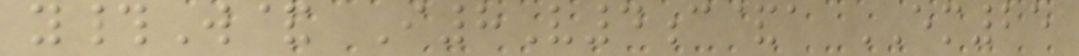y#W& I8V4c&a EM25
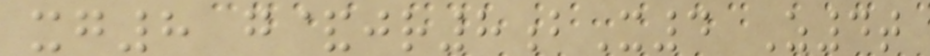xg8 g&jr8bX4 Z4t
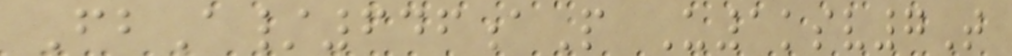FbA/646aP U1ksv7T
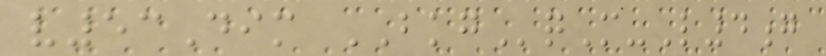v53Dim BKGqM-L4g
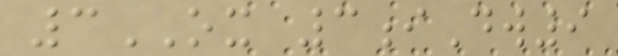3OX 3iDw9
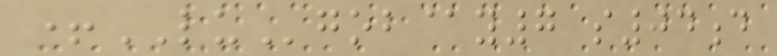+LUgob@y7 s04d
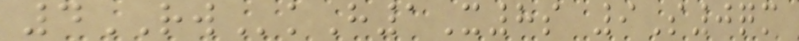4RWkH1X8s 9S0qm
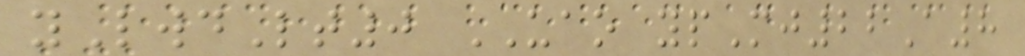yLwdLt0 UAO ypMj22A8
